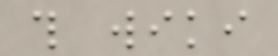this wiki
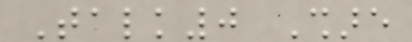Talk0 Share
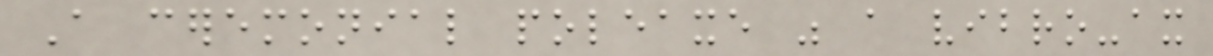A ceremonial poleaxe was a vibro-ax
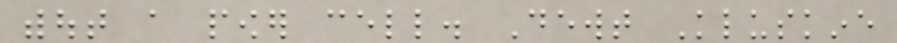without a power cell. Dewt Kluskine
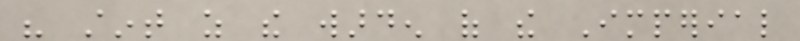his stint as the warden of the Imperial
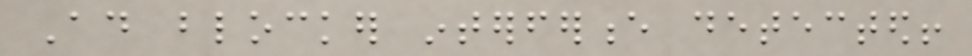Ad blocker interference detected!
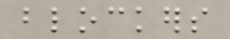blockers
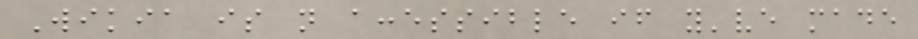Wikia is not accessible if you've made
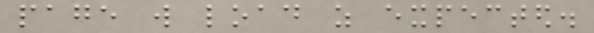page will load as expected.
